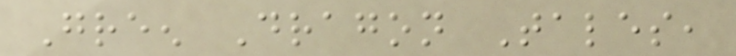Green Dragon Tales,
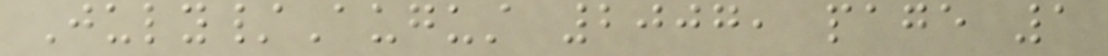July/August 2007, page 1
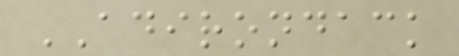ADIRONDACK
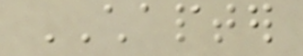CHAPTER
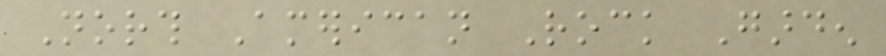North American Rock Garden
